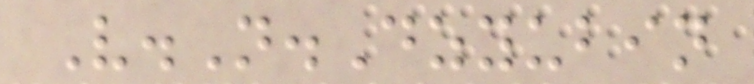V.N.Dzyubin
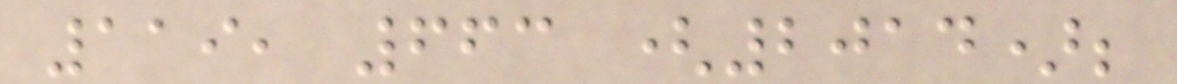119, 663 (2014);
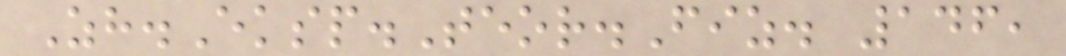Zh.Eksp.Teor.Fiz. 146,
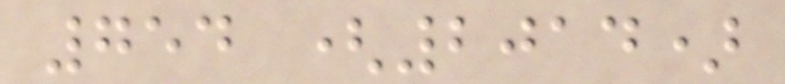754 (2014)
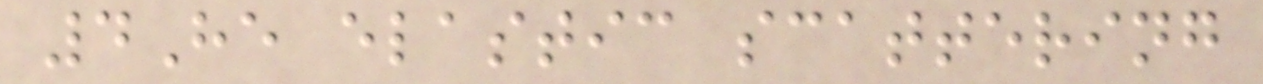4He elastic scattering
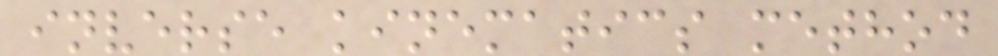inverse kinematics method
